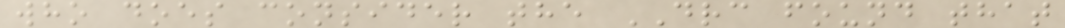who does consider the DRC found that
